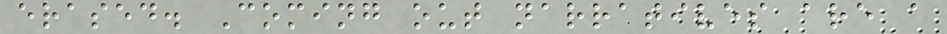erased. Coming out narratives are a
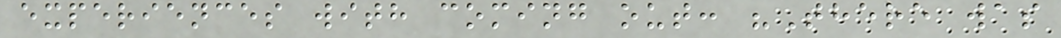experiences with coming out: "There was
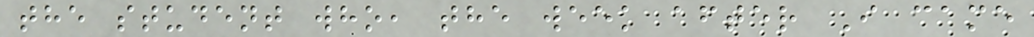the student who, the week after I came
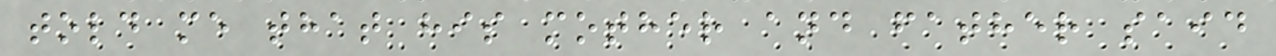told me that his mother and father said
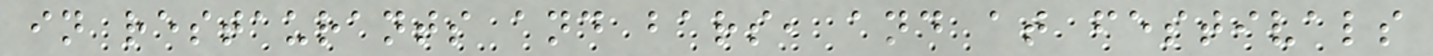in restaurants and bars, and at festivals
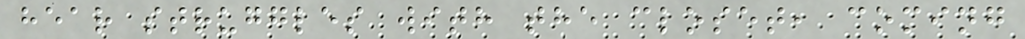hear struggles with the closet, coming
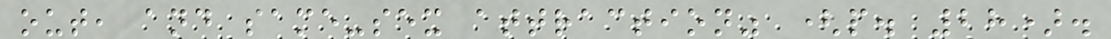out, and same-sex attraction" (p. 28).
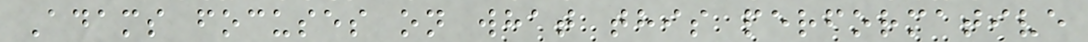Adams focuses on what this performative
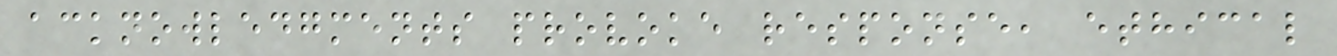acknowledgments provoke response, ethical
